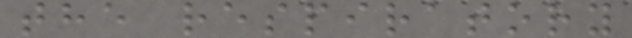the respiratory
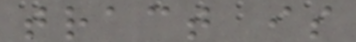tract is
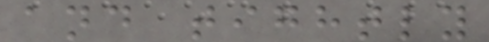and tightly
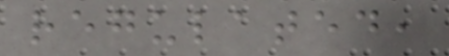regulated,
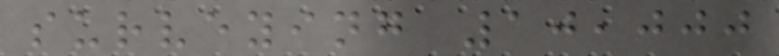surveying 10,000
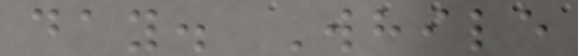day. While
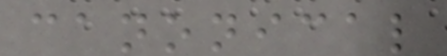canonical
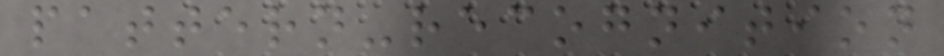pattern-recognition
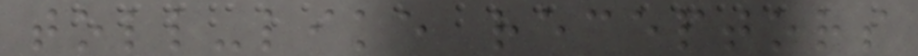toll-like receptors
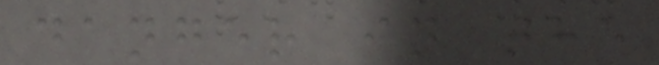danger in the
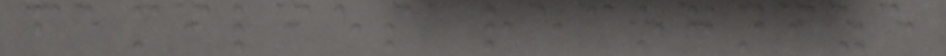families recognize
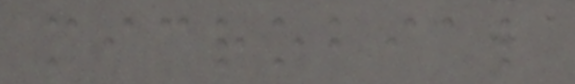microbial
